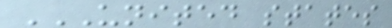UNITED STATES
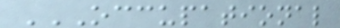OCCUPATIONAL
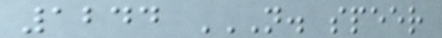1244 N. SPEER
